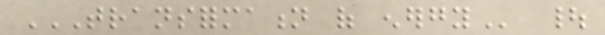TRANSFORMATION OF ENERGY |
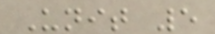Unit 5
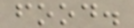food.
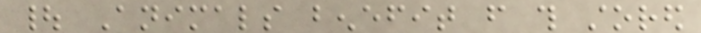| Animals benefit from this stored
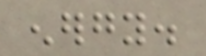energy.
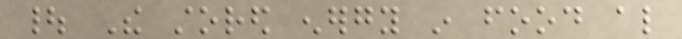| The stored energy in food also
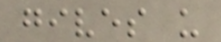gives us
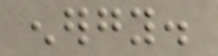energy.
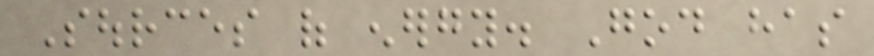Sources of energy. God has
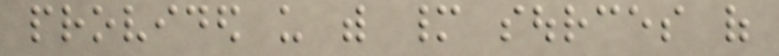provided us with many sources of
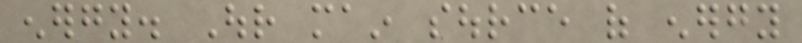energy. Our main source of energy
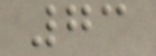73
